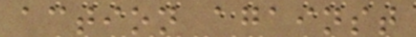action against
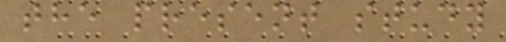the present study
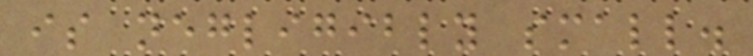is negligibly small.
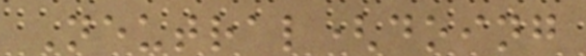Neutral(doing
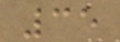35
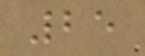25
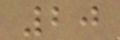20
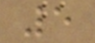5
